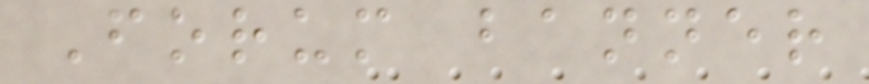Forum banner
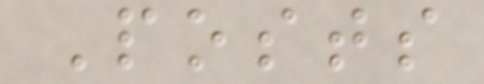Posts
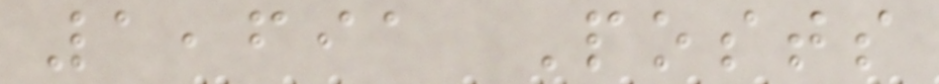1,691 Posts
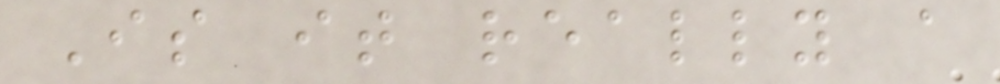Is it really a
